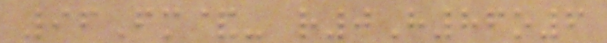96Fm&- r0H86o6
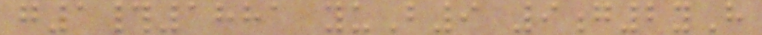g1#1881 yuB9 9g2yH
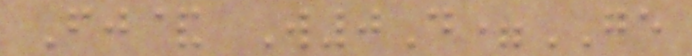Fj& W0D=GE
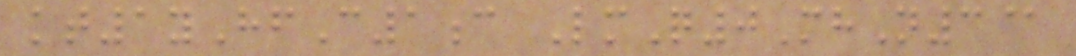kt1yHfC1c LmQ0MhN3@
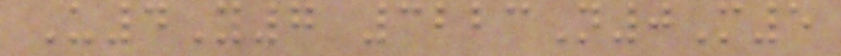U4Y7 3223N0M5
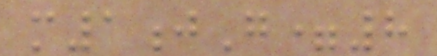m1jG=8
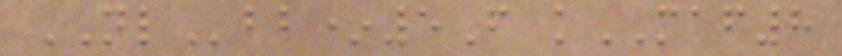NLbb*5F kMAF8
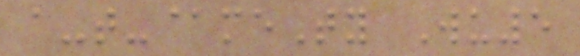a-t-@meTy Wu5
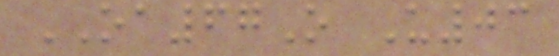OA67O U03
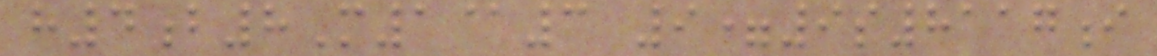h4b8M1@3 9=9s8117i
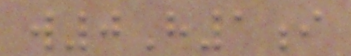w0H1i
